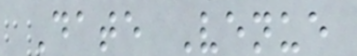Date Venue
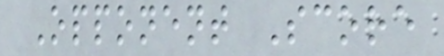Opponent Score
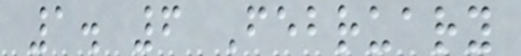1. 6 February
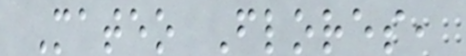Mateo Flores,
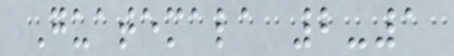Guatemala 2-1
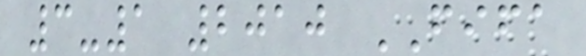3-1 2010 FIFA
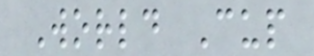World Cup
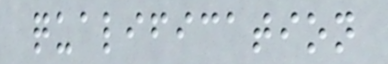qualification
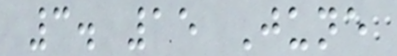3. 15 June
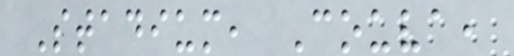Stadium, Couva,
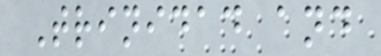Trinidad and
